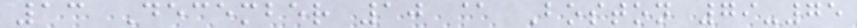13 December 10 @ Boston 79-75
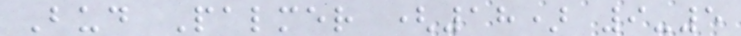Bud Palmer (18) 9-5
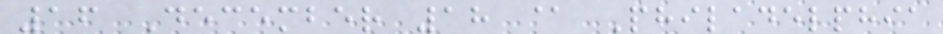16 December 18 @ Philadelphia
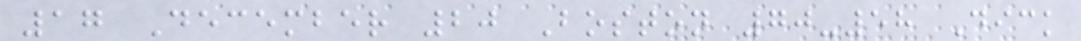17 December 20 Boston 70-58 Dick
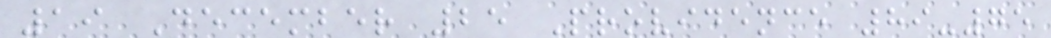19 December 25 Providence 89-75
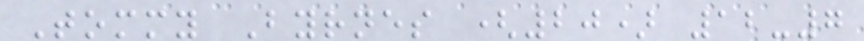Tommy Byrnes (20) 12-7
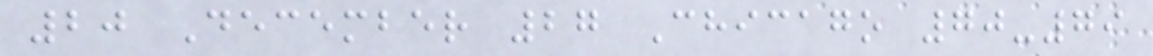20 December 27 Chicago 70-79
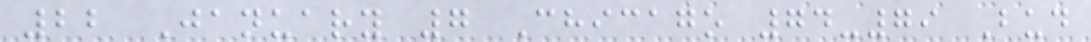22 January 7 Chicago 74-79 Bud
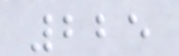225
